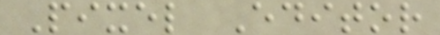Pixel Editor
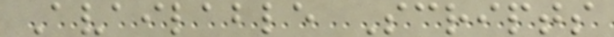Available Scripts
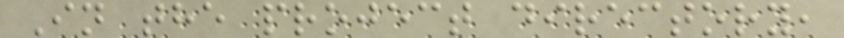In the project directory,
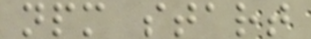npm start
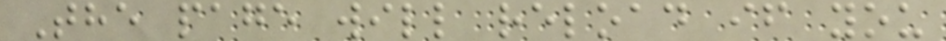The page will reload if you
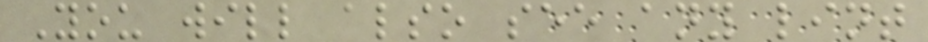You will also see any lint
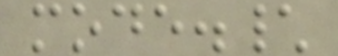mode.\
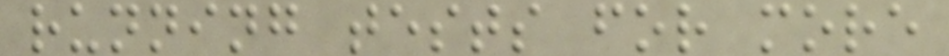running tests for more
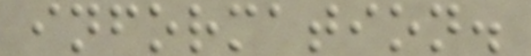information.
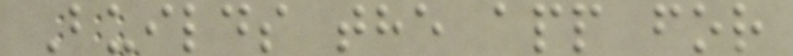Builds the app for
